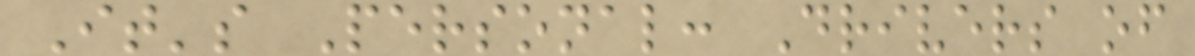It's Personal: Drivers of
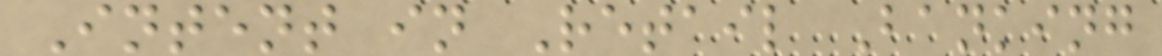Intent in Retail Banking
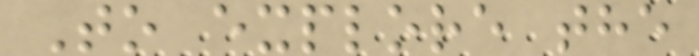To explore the
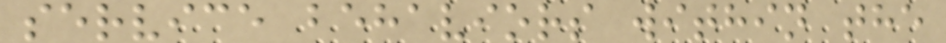service behaviors within the
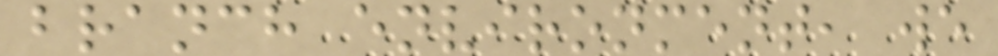branch environment, we
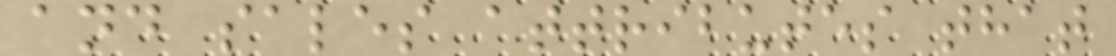and sales attributes that
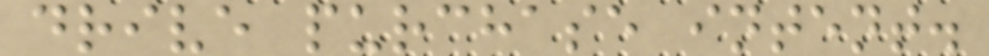drive purchase intent.
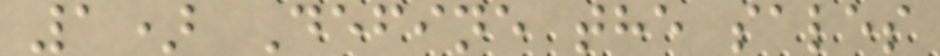1) Define the sales
